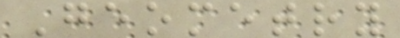Geometry
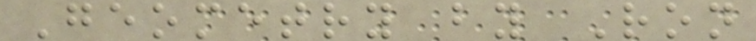Geometry by Ron
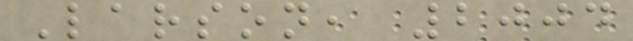Larson, 2004
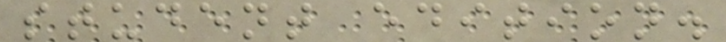student edition.
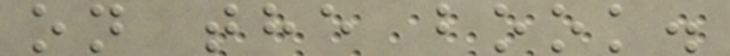on the book.
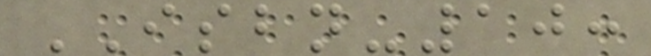ISBN-10:
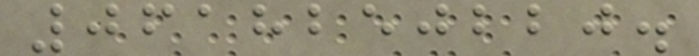0618250220.
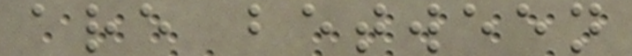are between
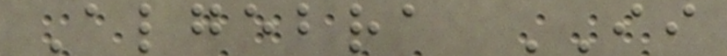Algebra II
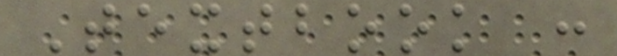Textbook :
